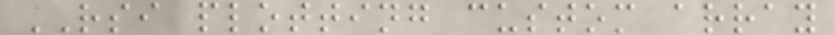RSI plotting custom array
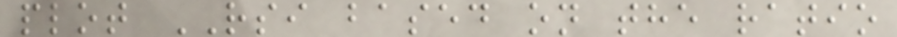plot RSI based on the ratio
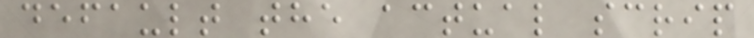default the actual scrip
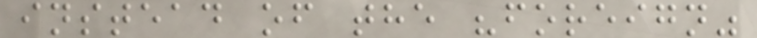instead of the "foreign"
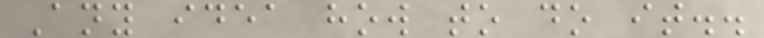Any idea how to do it..
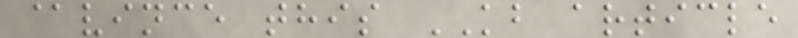@vince this KB article
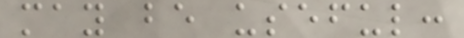may be useful:
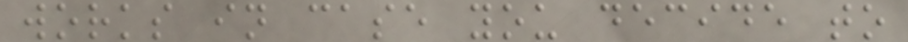works in case you decide to
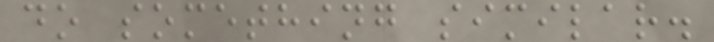do something similar.
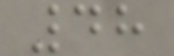48
